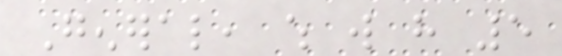General, which will have 5
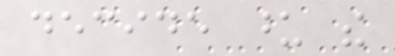decide upon the
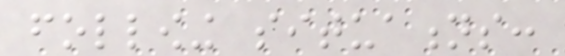following situations:
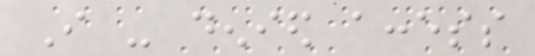I - denied access
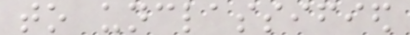to unclassified
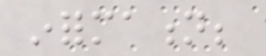information;
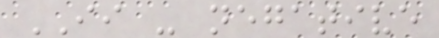II - negative
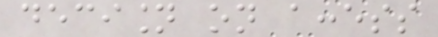decision on access
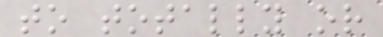to totally or
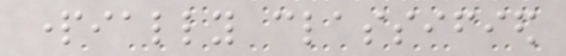partially classified
